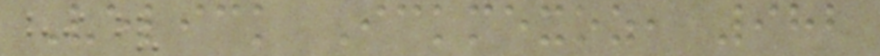Velick Ickmexoz, 982
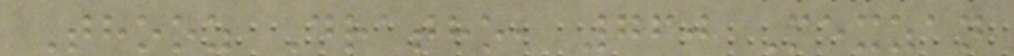Thooz Dratho, 760 Mexzan
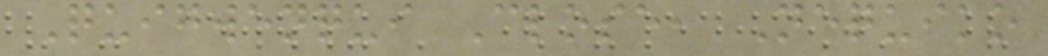Quigwenqui Close, Nequiko
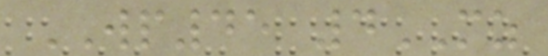WP45 4MZ
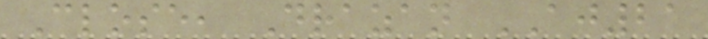Close, Drazan AJ21
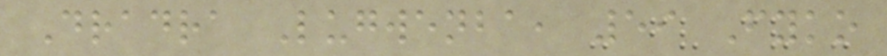Dradra Lugwenba, 59 Fyko
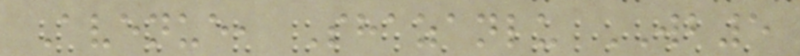Avenue, Shazanlu WB5
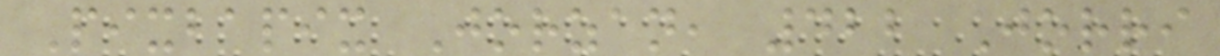Pixbapix Jorzan, 422 Jorri
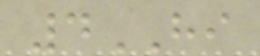4HI
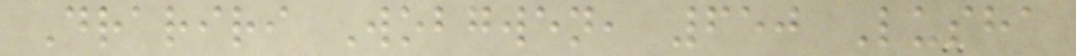Drariri Wobgwen, 650 Lusha
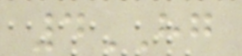4HG
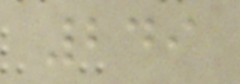249
